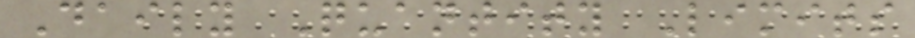Daily Quantity Limits
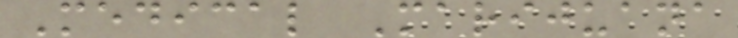Medical Marijuana
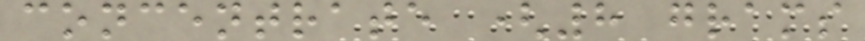concentrate (8 grams
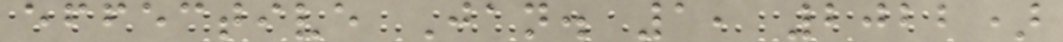effective Jan. 1, 2022)
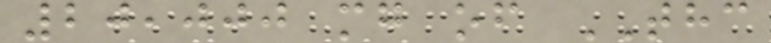20,000 mg of THC
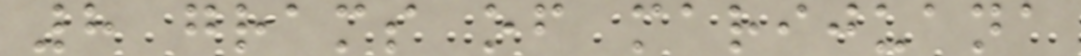8 grams of marijuana
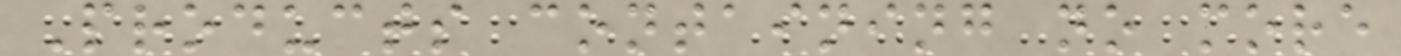Products containing no more
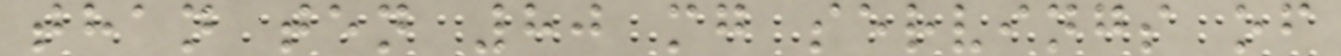than ten 80 mg servings of
